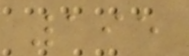195
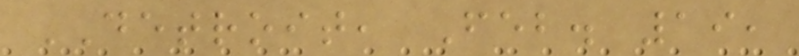DETROIT, Feb. 19,
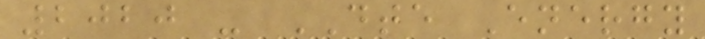2020 - DTE Energy
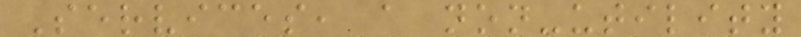Services, a non-utility
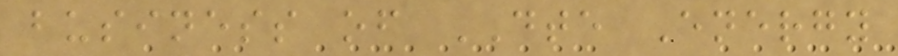business of DTE Energy
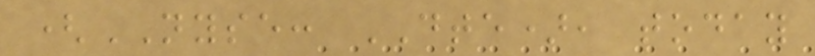(NYSE: DTE), today
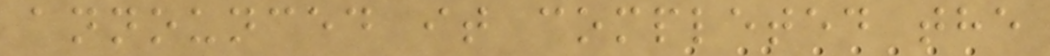announced it completed the
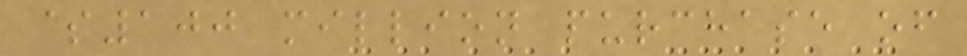$100 million purchase of
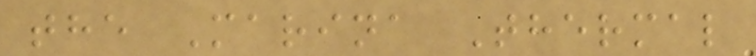the Marina Thermal
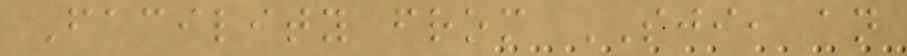Facility from SJI, an
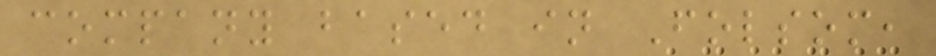company based in Folsom,
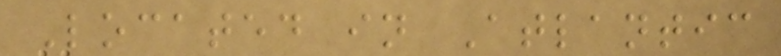Located in Atlantic
